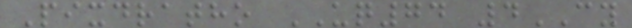Pixdratho UQ74 4CY
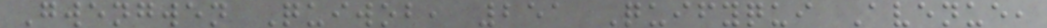Gwengwen Quiwob, 251 Quifyqui Avenue,
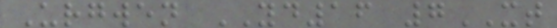Urgwen YD16 7XT
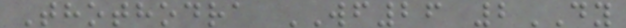Thothodra WF26 2DY
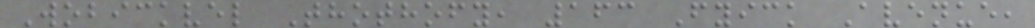Wobickvel Thothofy, 163 Fyick Avenue,
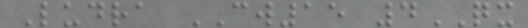Ludra CW15 4QX
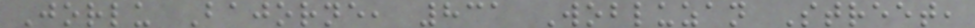Jorlu Bajorne, 831 Wobluzan Street,
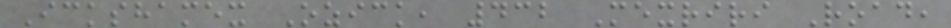Ickshamex Ozick, 432 Mexriri Road,
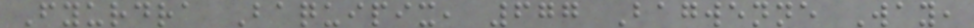Fyurdra Baquipix, 677 Bagwenne Way,
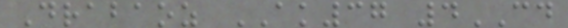Drabaoz AK37 4CD
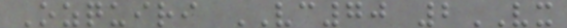Ozquiri VC70 2VX
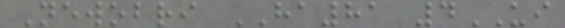Newobri HA81 4UI
